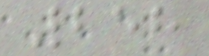258
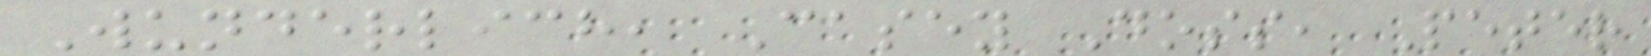Wunderlich, Casey Doss, Peter
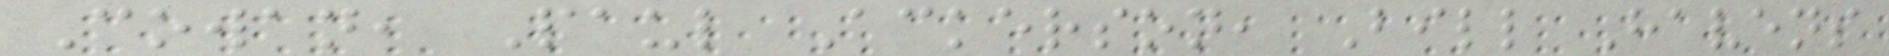Cowan, Paul Ackerson, Bill Havens
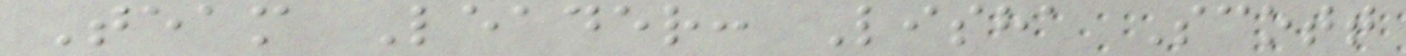Team Leader: Lisha Scott
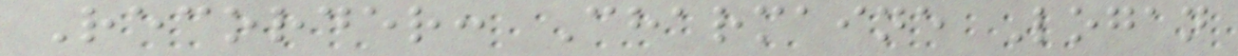Recorder: Charmaine Logan
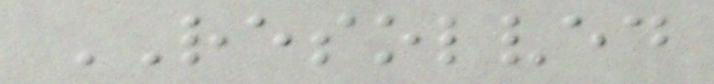RESOLVED
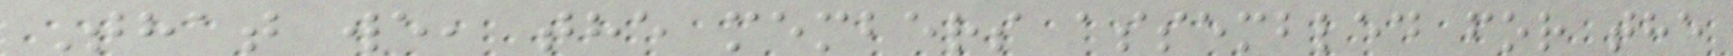That we, the members assembled for the
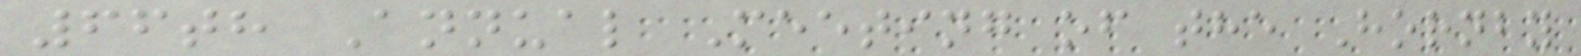66th Annual Meeting of the Hornby
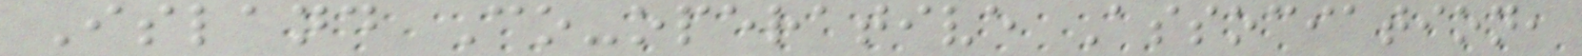Island Co-operative Association,
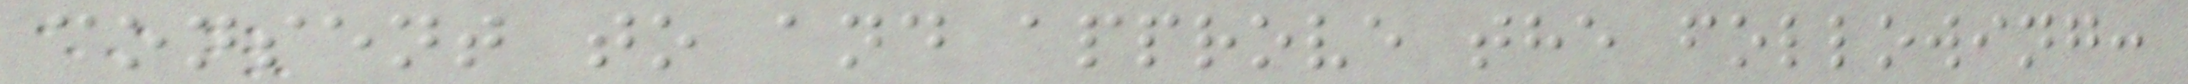consent to and approve the following:
